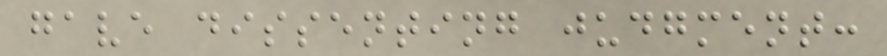gave dissenting judgment:
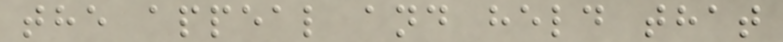the appeal and held that
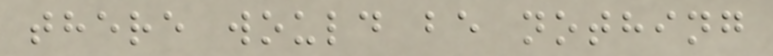there would be nothing
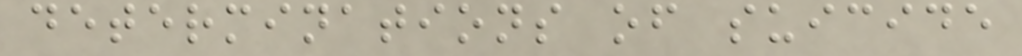determinations of suicide
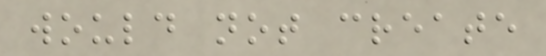would not create
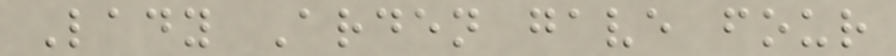Lady Arden gave four
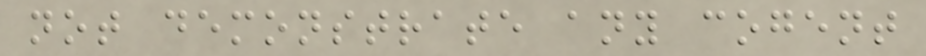not demonstrate any cogent
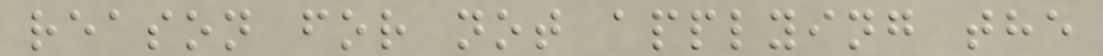reason for not applying the
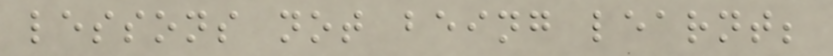lessons not being learnt;
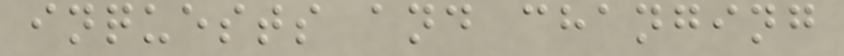inquests and changing
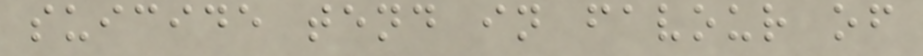suicide tend in favour of
